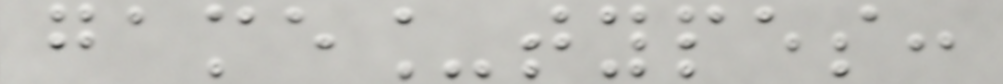game_types:
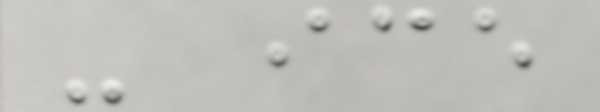- ice
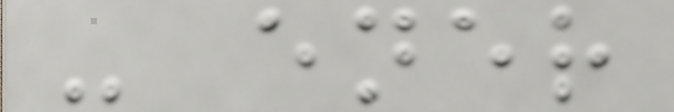- ener
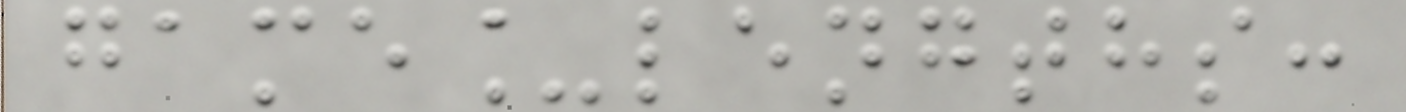game_lengths:
